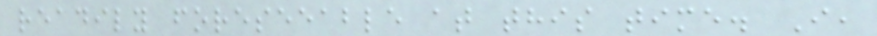readily foreseeable at this time. I,
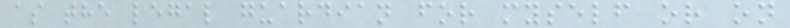as the legal guardian for myself or on
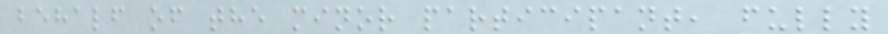behalf of the minor participant, fully
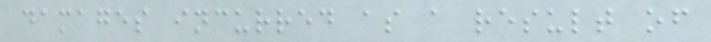damages incurred as a result of
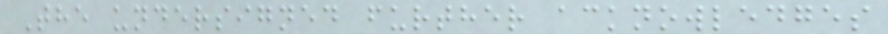The undersigned further acknowledges
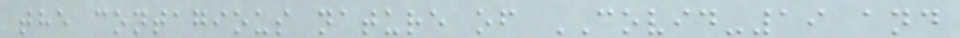the contagious nature of COVID-19 and
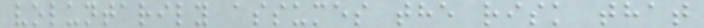voluntarily assumes the risk that
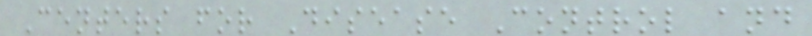Centers for Disease Control and
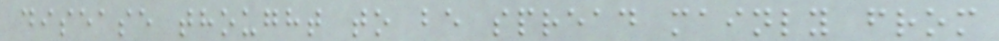disease thought to be spread mainly from
